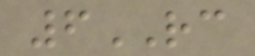6RC
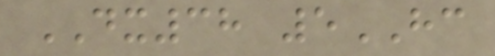DX38 5HC
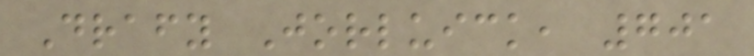Drafy Jorluick, 701
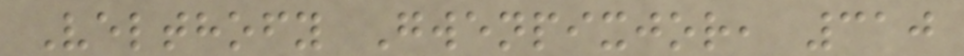Velthofy Gwenpixjor, 310
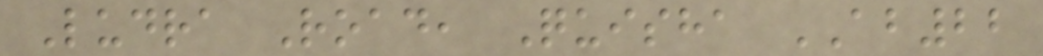Ludra Road, Quisha AB22
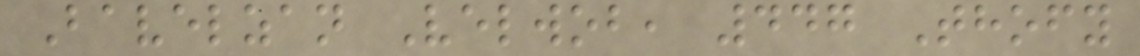Bavelzan Velwob, 447 Thofy
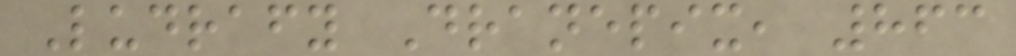Ludrafy Dranepix, 863
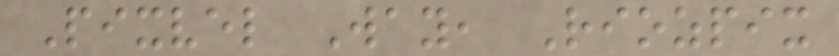Pixvel Way, Riozpix
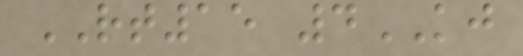RT15 4KJ
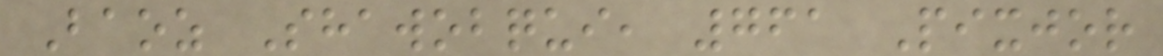Baoz Shawobqui, 761 Pixjor
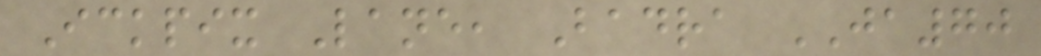Ickpix Lane, Badra JA70
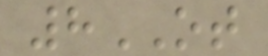8OT
